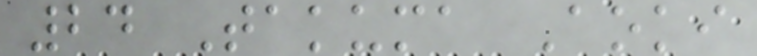24 Takuma Aoki
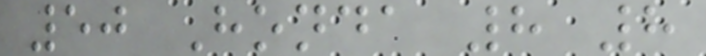50 Honda 8 8
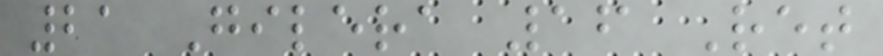21 Gilera 16 Ret
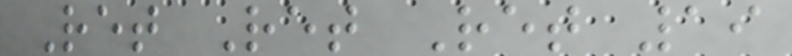Ret Ret Ret 19
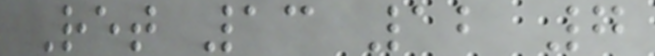Ret 13 12 7
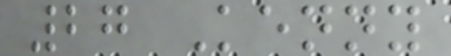27 Kenny
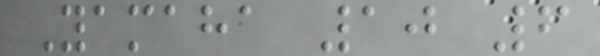Yamaha 10 6
